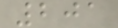201
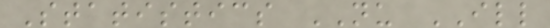Statistics NU ILL
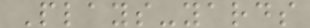Plays-yards
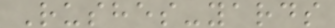Rushes-yards
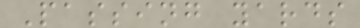Passing yards
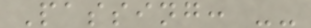Passing: --
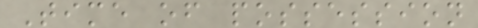Time of possession
